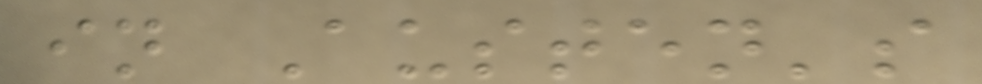in Austen's
